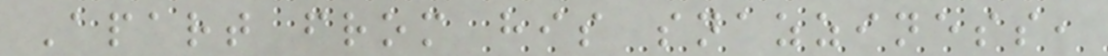Apart from his snazziness,
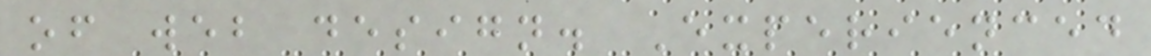of web design. Experienced
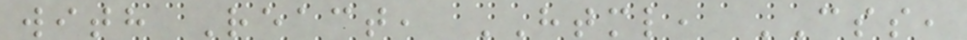with React, HTML, CSS,
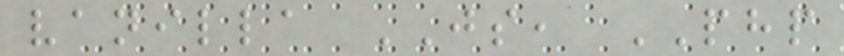vanilla JS, PHP
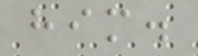him.
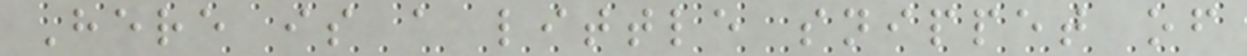Here is a little snippet of
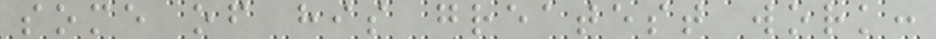some of his greatest work:
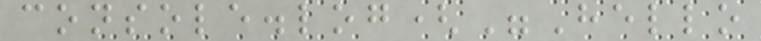console.log("Hello
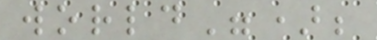world");
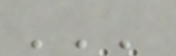'''
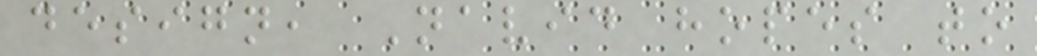design, Navid hopes to
